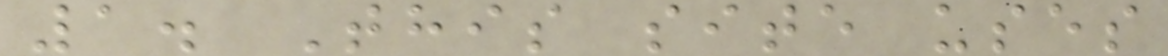1. This site uses
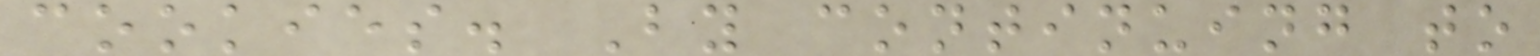cookies. By continuing to
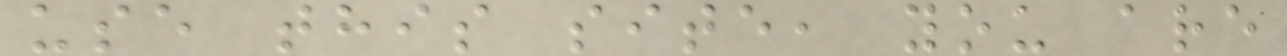use this site, you are
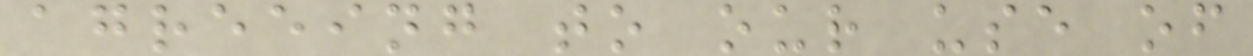agreeing to our use of
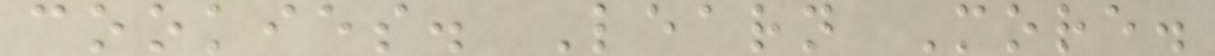cookies. Learn More.
